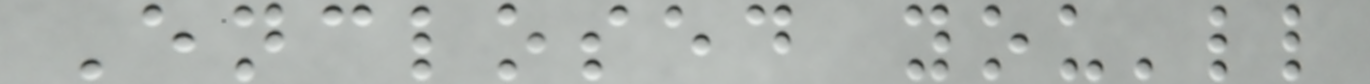Enclosed you'll
